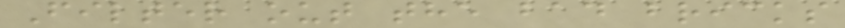Filter out the bad bricks
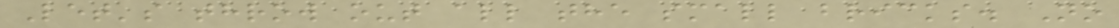Let's throw out all the small bricks. No
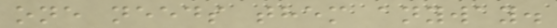one needs them anyway.
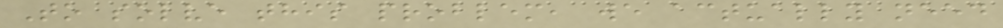To solve this problem, we actually need
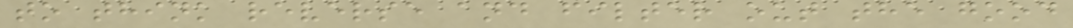to think reverse and filter out the good
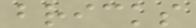bricks
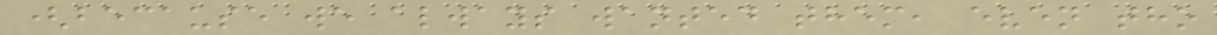(because we always wanted them, even tho
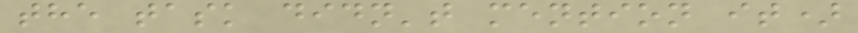the task didn't mention it)
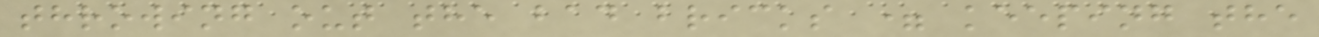throwing out the bad bricks = keeping the
